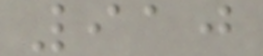910
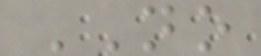NO
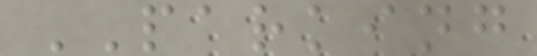PARKING
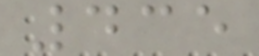435
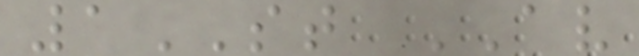1ST AV
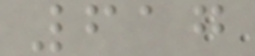617
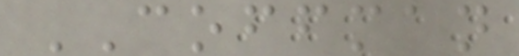COFFMAN
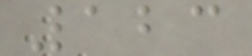123
